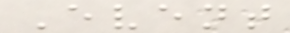Event
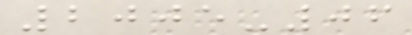2005-06
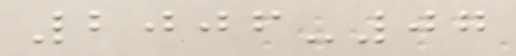2006-07
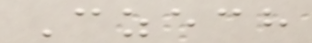Czech
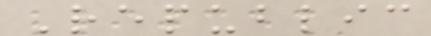Republic
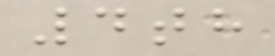4th
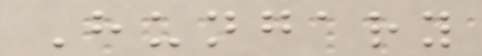Hungary
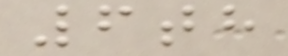6th
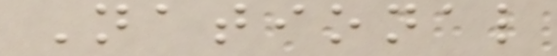National
